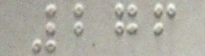276
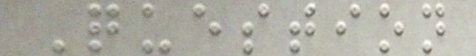Question
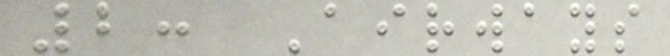2: Airways
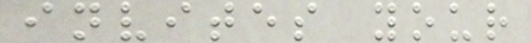invites your
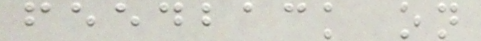feedback on
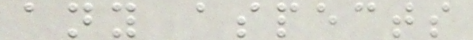any aspects
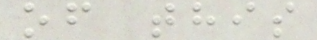of this
